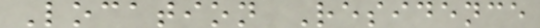Location Residence
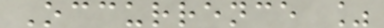Occurrence %
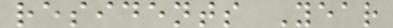residents Year
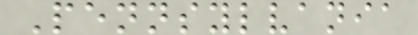Pennsylvania
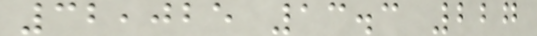32,025 13.3 227
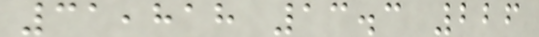31,818 13.3 226
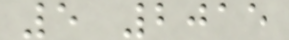5 2015
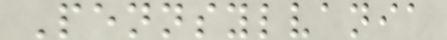Pennsylvania
